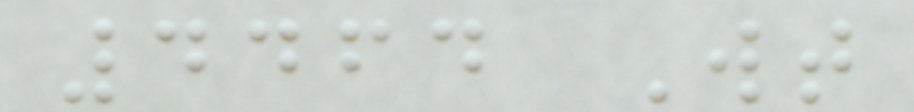4464 Wt
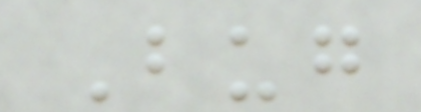Bug
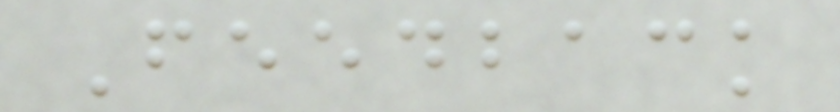Feedback
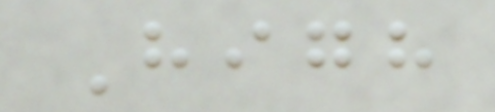High
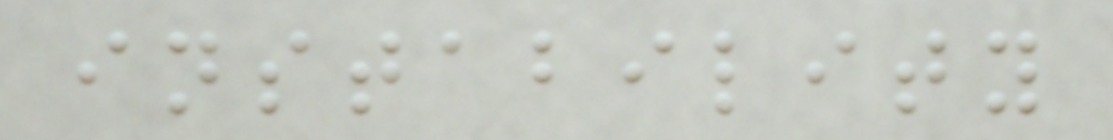instability
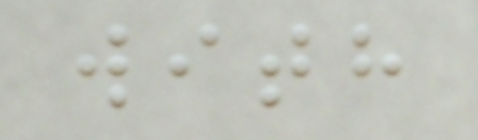with
